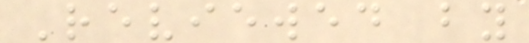Reviewed by
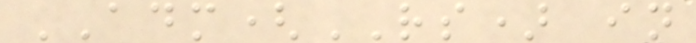ADM(RS) in
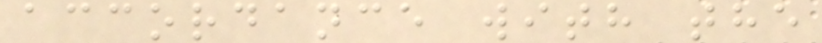accordance with the
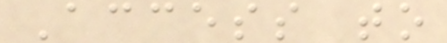Access to
